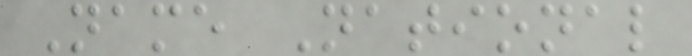Name National
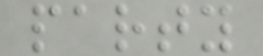party
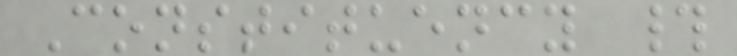Constituency #
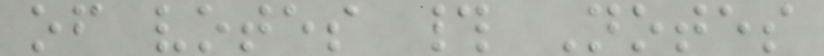of votes # Notes
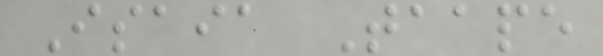Isaia Taape
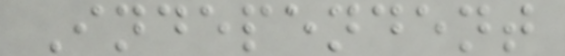Independent
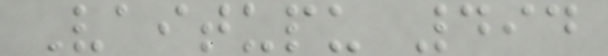Vaitupu 494
